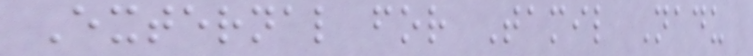External for Tamil Nadu
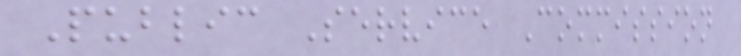Public Service Commission
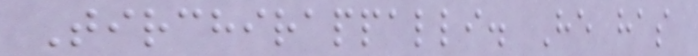Tirchirappalli. He has
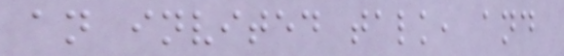an invited talk, and
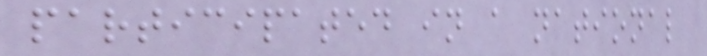participated in a national
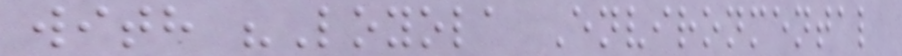with "Loyola Environmental
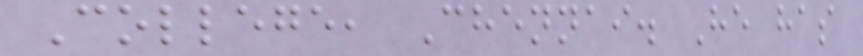College, Chennai. He has
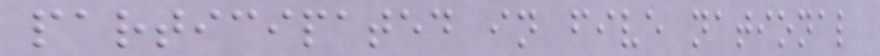participated in five national
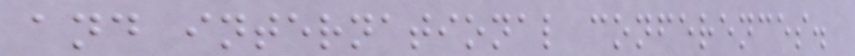and international conferences.
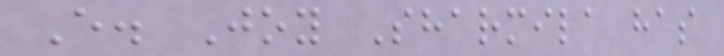E. Joy Sharmila has
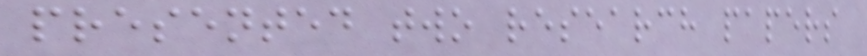presented two research papers
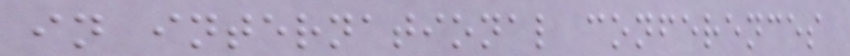in international conferences
